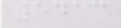5413
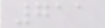711
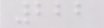222
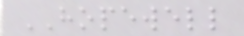HOPEWELL
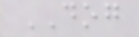DOG
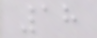18
